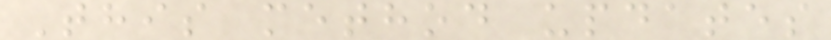This method updates
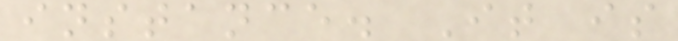instance. It is
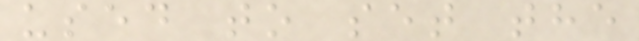used to set the
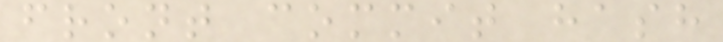front commit hash
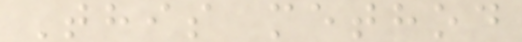This method
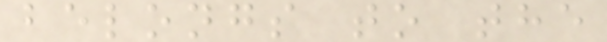belongs to the
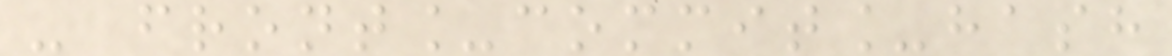- front_commit_hash
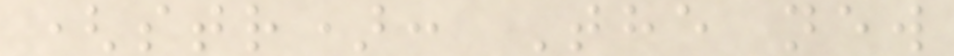(str): The new
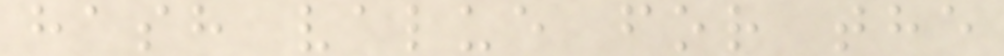hash value for the
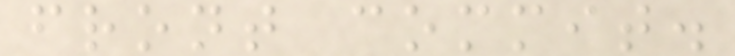front commit.
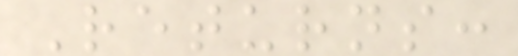Returns:
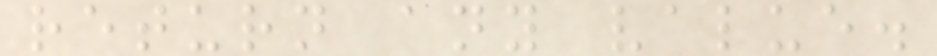return any value.
